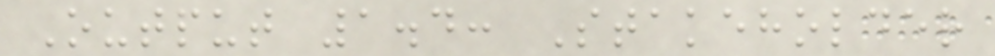Output 1.4: Stakeholder
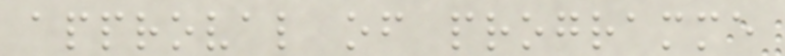approval of programme
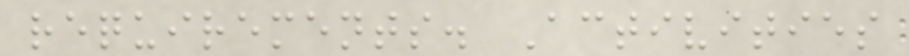requirements. Activities
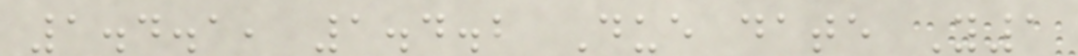1.4.1, 1.4.2 Due date Y1
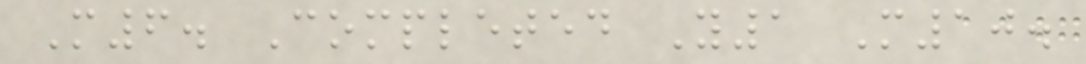M6. Completed Y1 M10.
